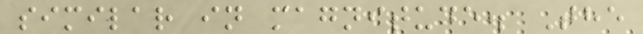similar in magnitude. The
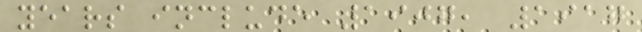years include 1907, 1917
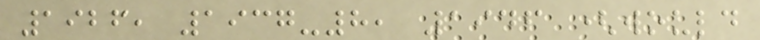1926, 1937-8, 1946 (would
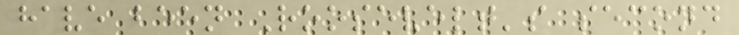have been Roosevelt's second
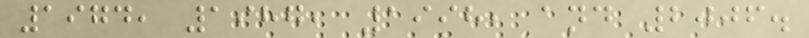1974, 1987, 1998, and 2006.
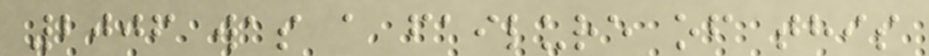2006 was a failure of this
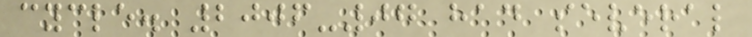cycle. 2006-07 had several
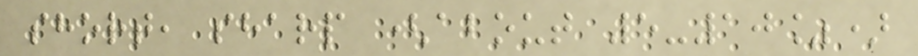short, sharp (about 5-10%)
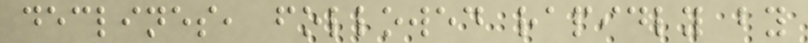declines, followed rapidly by
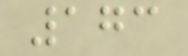173
